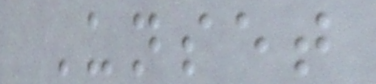Unset
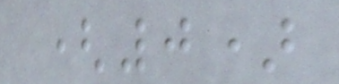(0)
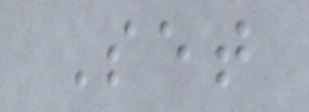Set
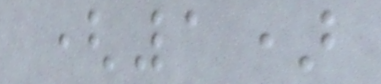(1)
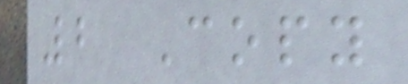2 Copy
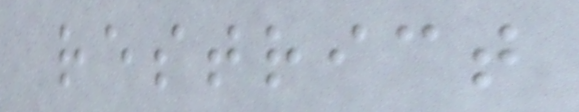restrict
